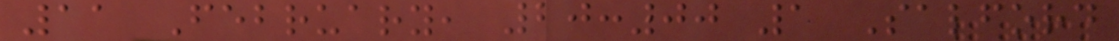11 February, 20:00 1 Salford
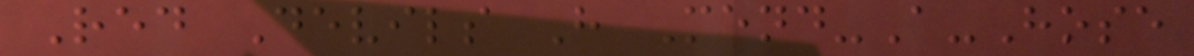Red Devils H Mend-A-Hose
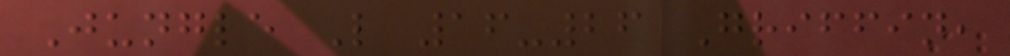Jungle L 16-26 Griffin,
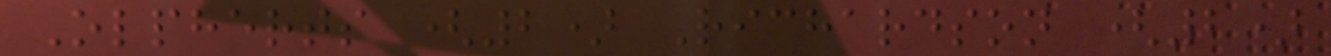Olpherts (2) Richardson (2)
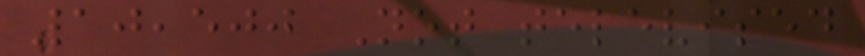10,500 Not televised
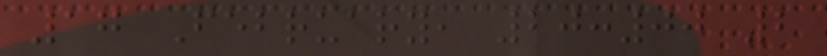17 February, 20:00 2
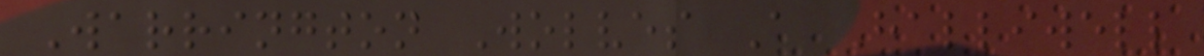Warrington Wolves A Halliwell
